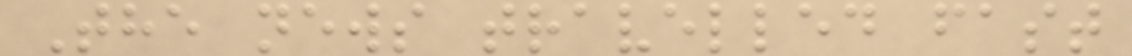The news travelled fast
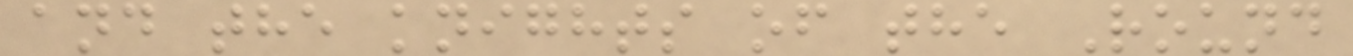and the knights of the Round
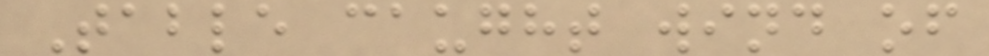Table caught wind of
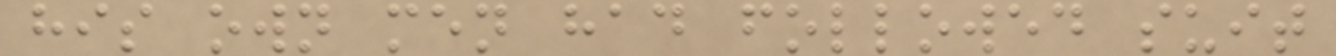his own men had followed suit
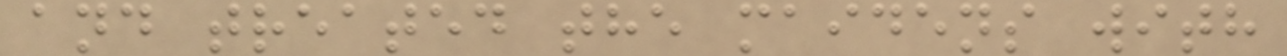and treated the maidens with
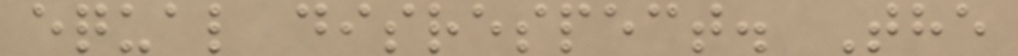equal disrespect. The
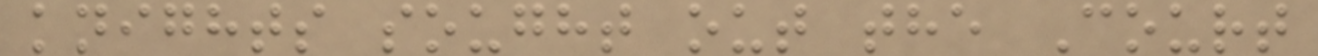knights sought out the Court
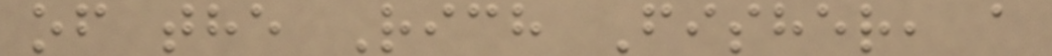of the Rich Fisher, a
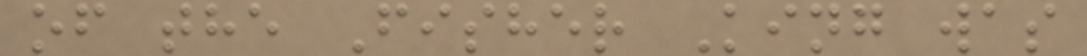of the Fisher King was
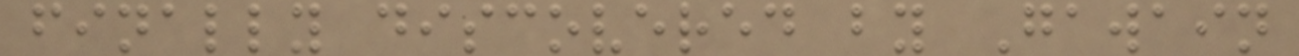finally discovered by Gawain
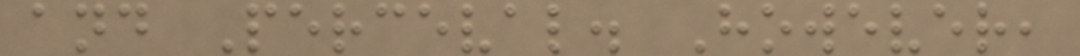and Perceval. However,
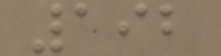192
